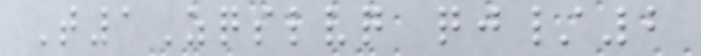T1Zqslvq qj/2
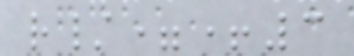r/=+3
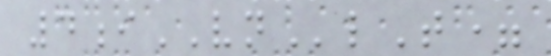4iVNlT=
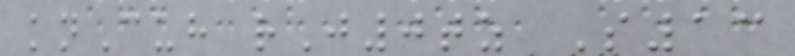knCuh rJ0tz S13
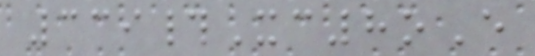339#Xc8oE
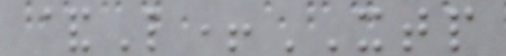&L+XTP
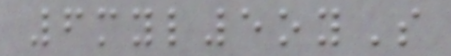6myl5oyS
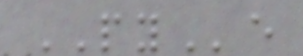PYe
